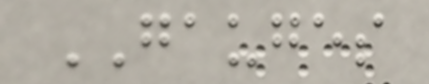GAUGES
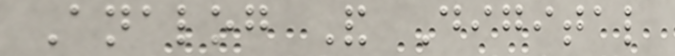Analog And Digital
